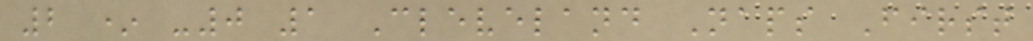2 * -0 1 Cleveland Naps First
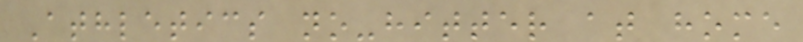Athletics no-hitter at home
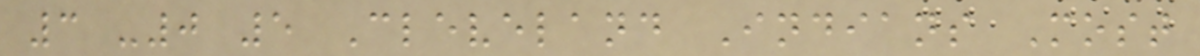3 -0 5 Cleveland Indians Most
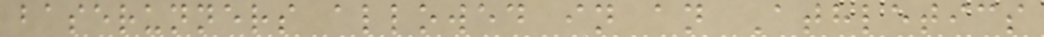baserunners allowed in an Athletics
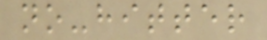no-hitter
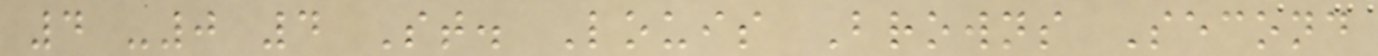4 -0 4 St. Louis Browns Second
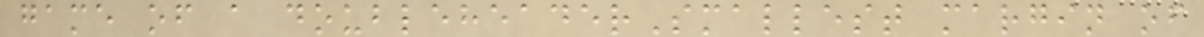game of a doubleheaderSmallest margin of
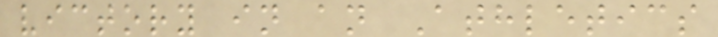victory in an Athletics
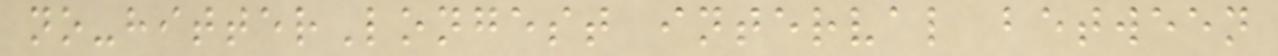no-hitterLongest interval between
